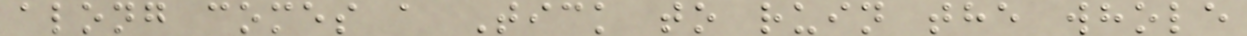along comes a Tick to ruin the whole
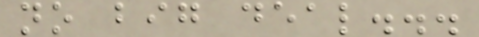no big deal...
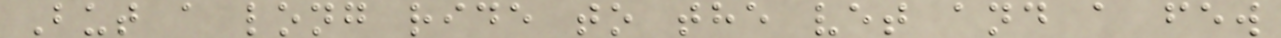But a long ride to the vet and a few
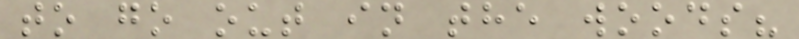to go out in the woods?
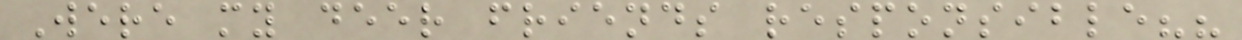Were my deer friends responsible??
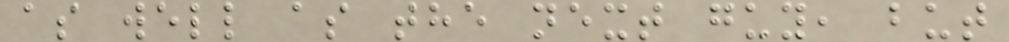as well as the next guy, but
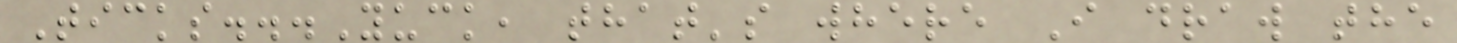Ticks...Yuck, that's where I draw the
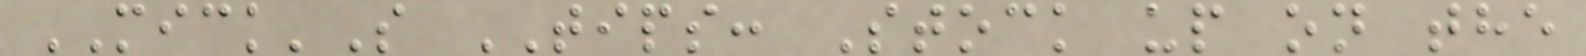MICK'S TIPS: Stock up on the
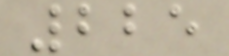225
